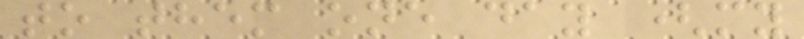to them one day (my
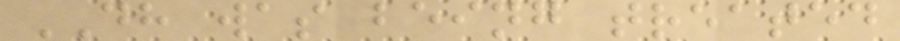DH was being treated
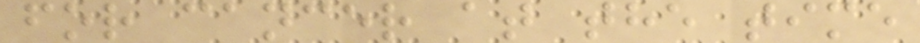for cancer at the time
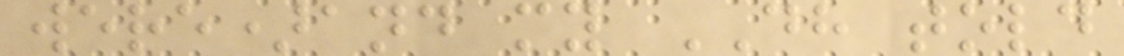were)and my DH told
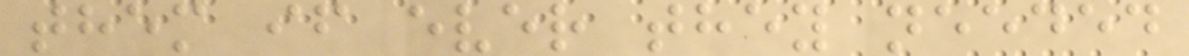them if ever they needed
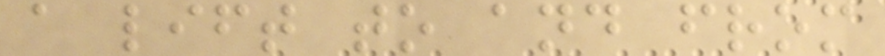a lift to and from
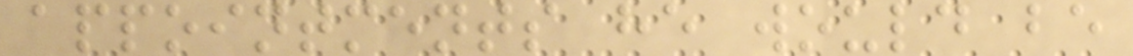appointments he would be
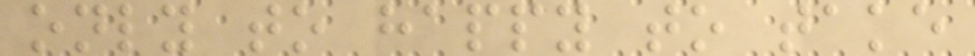only to happy to take
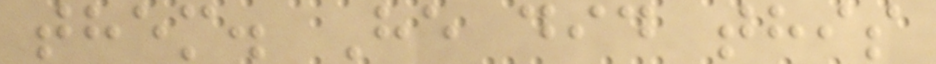them. He did this
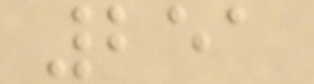251
